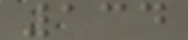134
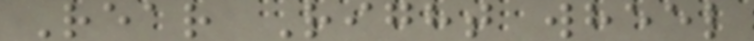Rear Right wheel
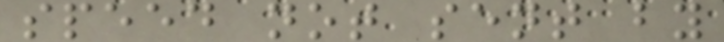speed not sent by
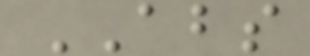ABS
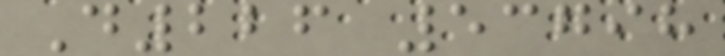D226 53798
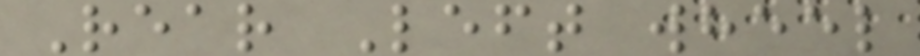Rear Left wheel
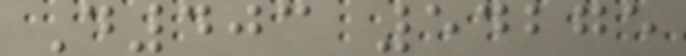D403 54275
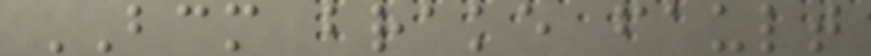BCM brake fault
